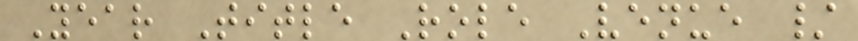Year Title Role Venue /
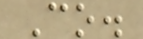Co.
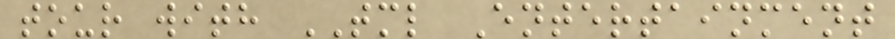tour with TML Entertainment
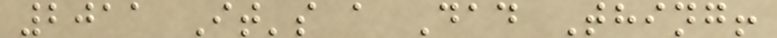2011 It's a Dad Thing!
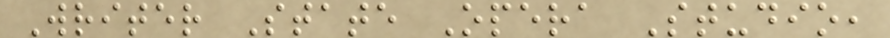Writer State Opera Studio,
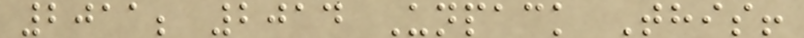2011; 2014 Unpack This!
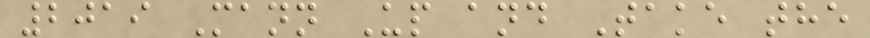2019 Mann Up and Take the
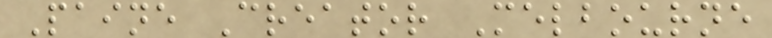Paine Creator Melbourne
